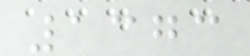1373
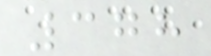378
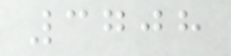3708
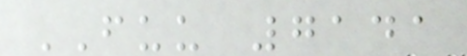FUU 7141
